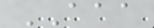AAA
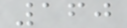160
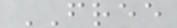FREE
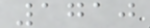1710
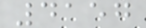4157
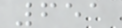651
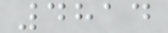4814
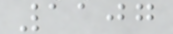1107
